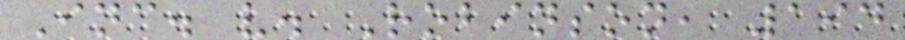Inc. v. Robinson, 194
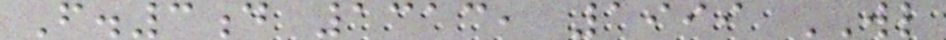F.3d 1313, 1999 WL
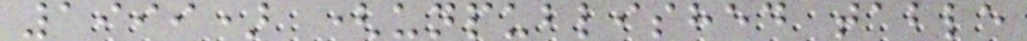1999) (unpublished table
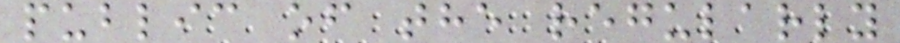public of the regularly
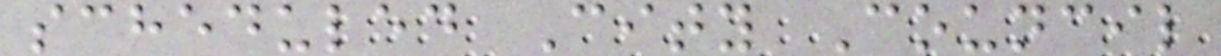scheduled City Council
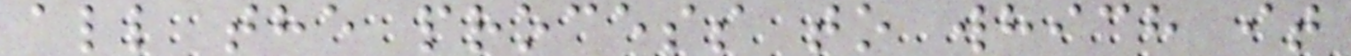all the process to which it
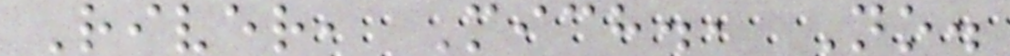River, Mich., No.
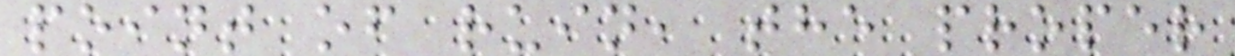point of ruin, the proper
